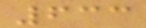633
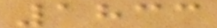1833
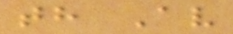th Av
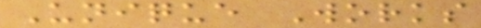Unique Works
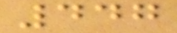447
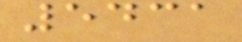5431
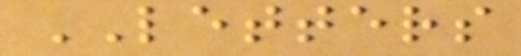LETTERS
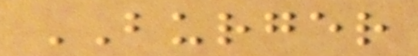BURGER
